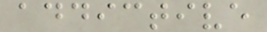addictive
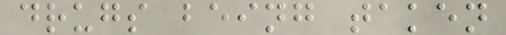drugs being taken
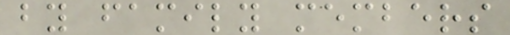by family members
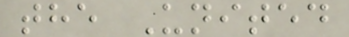the United
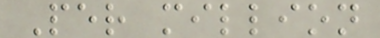Per million
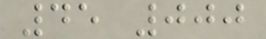45 000
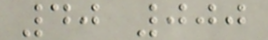40 000
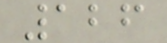126
